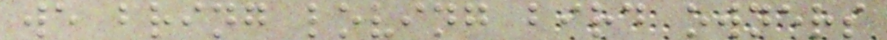we bring loving bird owners
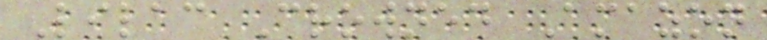Lilac Crowned Amazon
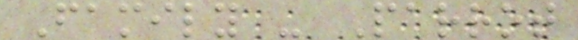Family - Parrot
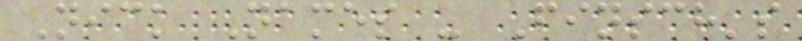Nick Names - Finsch's
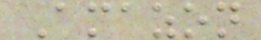Amazon
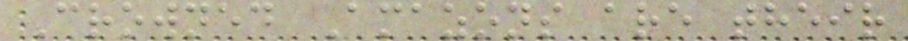Crowned Amazons are their
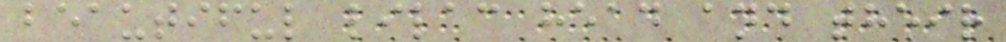beautiful lilac head and their
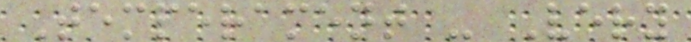Temperament - Very
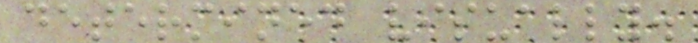determined visually.
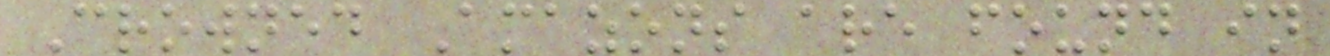Crowned Amazons are found in
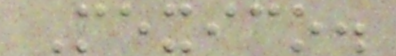Mexico.
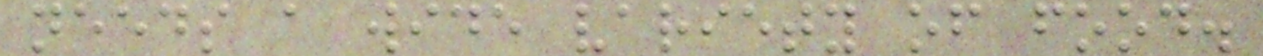needs a wide variety of food.
